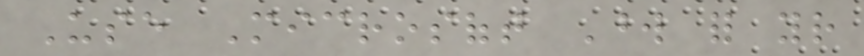Use Microsoft Word for your
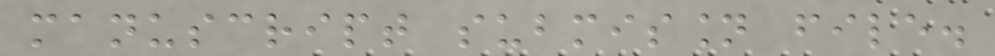manuscript submission file.
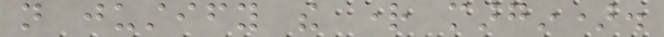not justify the right margin).
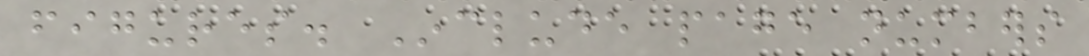figures. Include page numbers
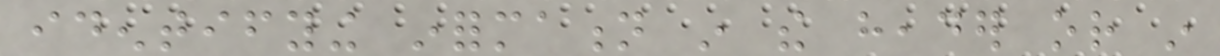identifying information in the header or in
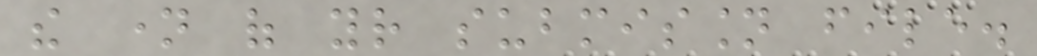the name of your submission file.
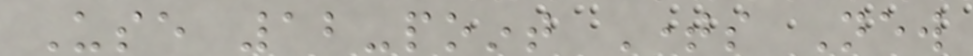Use 12-point Times New
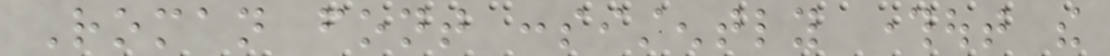Roman font consistently throughout the
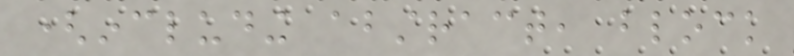(including abstract, block
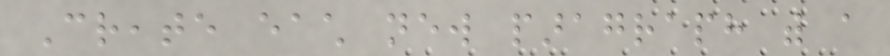Create each new paragraph with a
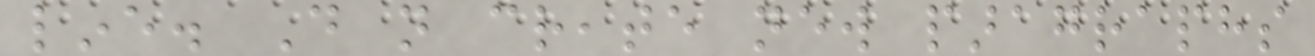line. Do not create new paragraphs
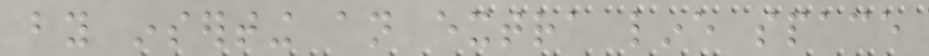by inserting an extra line space
